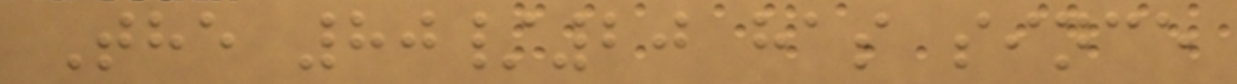The 80/20 has since
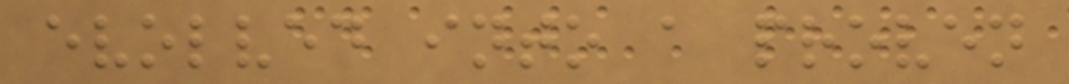evolved into a proven
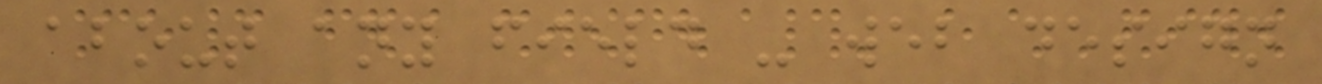about any field - web design
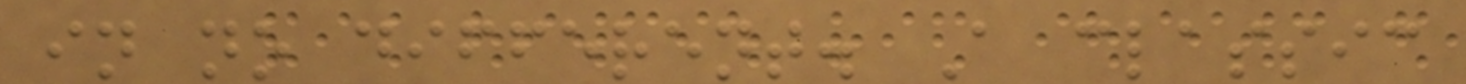in no different. A classic
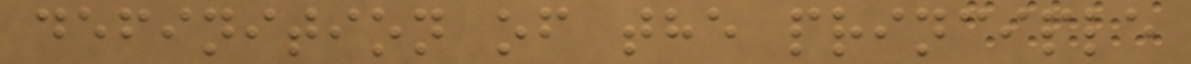definition of the principle
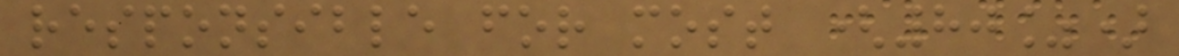responsible for most (80%)
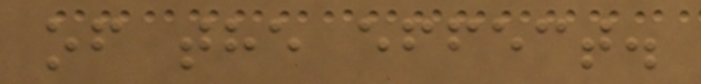of the effect.
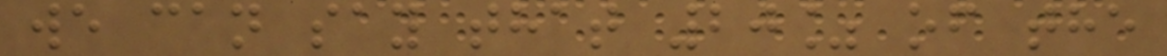we can say that 20% of the
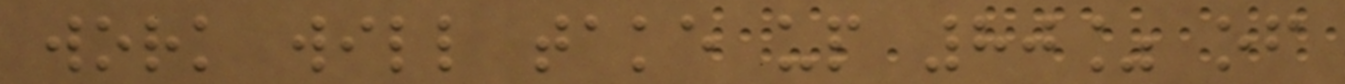work will take up 80% of
